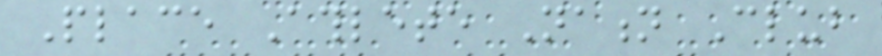Place Athlete Nation Club
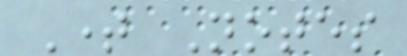Time Notes
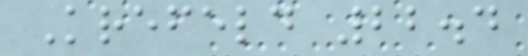Krefeld 22.4
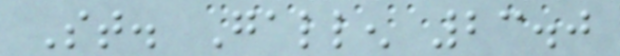St. Gallen 23.0
